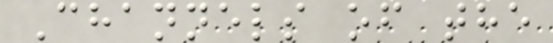Channels of the
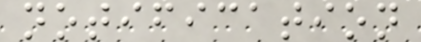notification
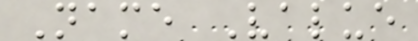Name Value
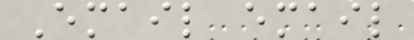Email email
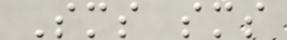Sms sms
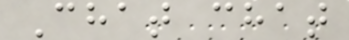Chat chat
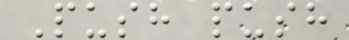Push push
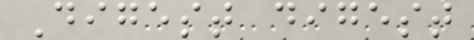Digest digest
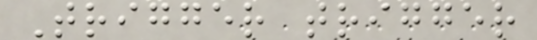Trigger trigger
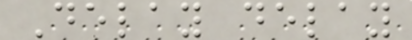Delay delay
